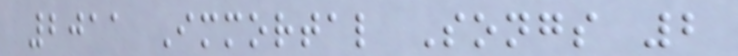2011 Immortal Songs 2
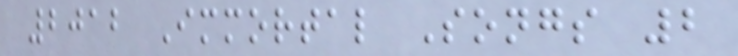2012 Immortal Songs 2
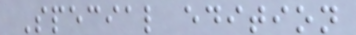Special edition
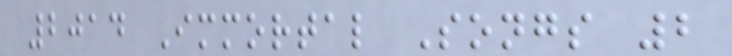2014 Immortal Songs 2
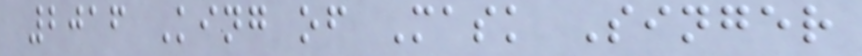2016 King of Mask Singer
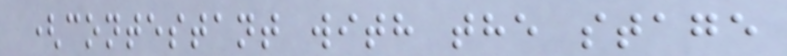(contestant with the stage
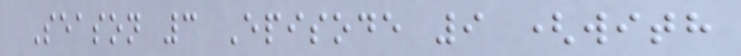Season 3 Episode 9 (with
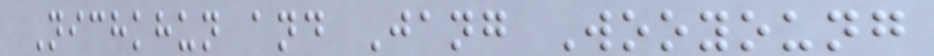Nichkhun and Jang Wooyoung
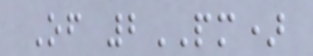Of 2PM)
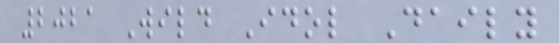2021 Wild Idol Daily
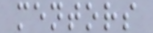mentors
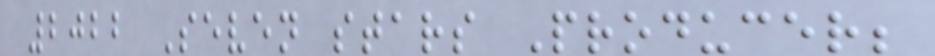2022 Seven stars Producer;
